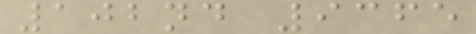102nd 9365
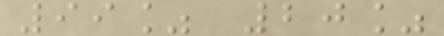99% 20%
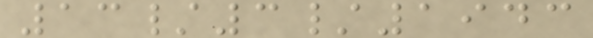13/3/1943
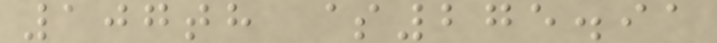107th $275.91
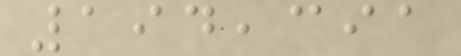194,391
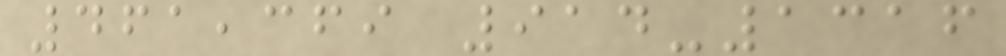461,369 914-1316
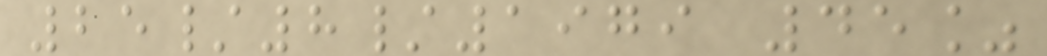25/8/1979 45%
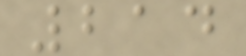214
